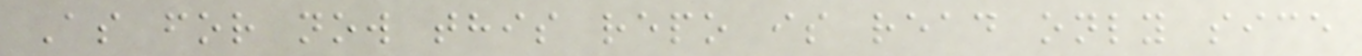As for now this repo is read only sice
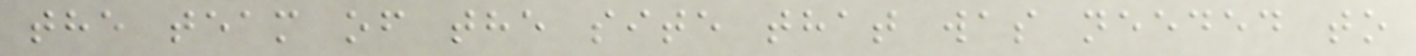the team of the site that was needed to
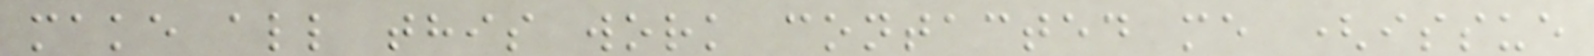make all this work contacted me (issue
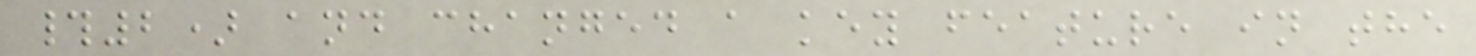#2) and changed a key feature in the
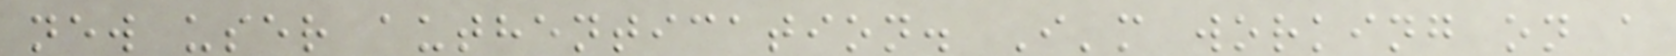new user authentication. I'm working on a
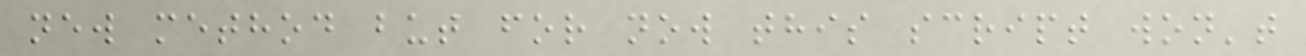new method but for now this script won't
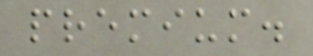premium.
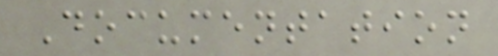Documentation
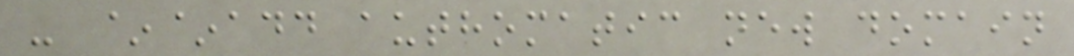- ~~add authomatic new domain
